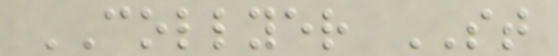COLLYER ST
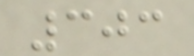303
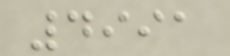4991
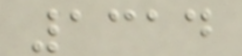1314
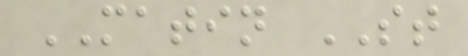MATIN ST
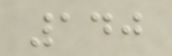140
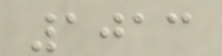1013
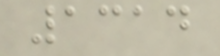1314
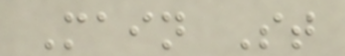Main St
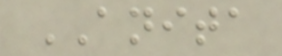ANITA
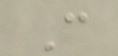C
